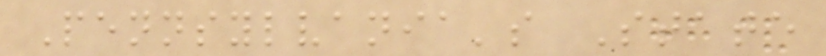Pennsylvania's State
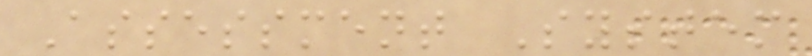Assessment System
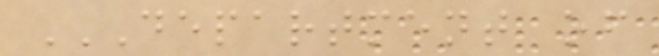DEPARTMENT OF
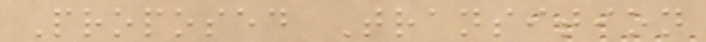Proposed Transition
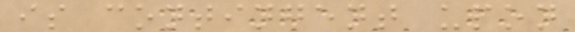is contingent upon
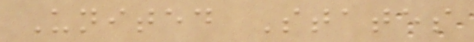United States
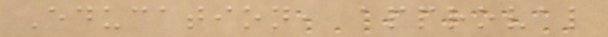Education, approval
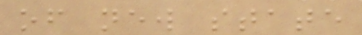of new state
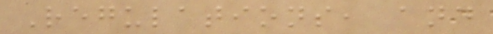Regulations, and
